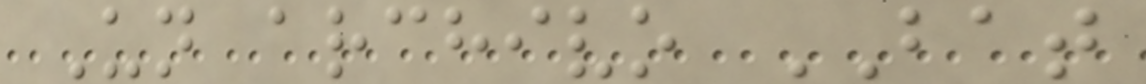Un archivo BAT
